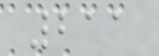211
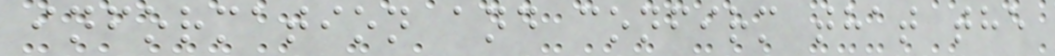information and confirm that the
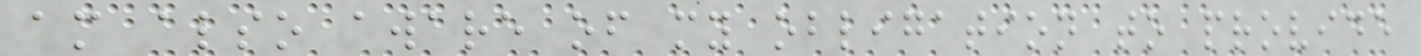am also aware of my obligation to provide
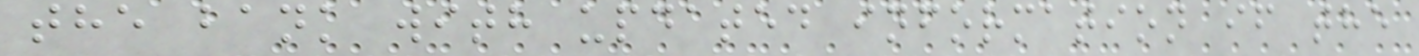the bank with updated information if the
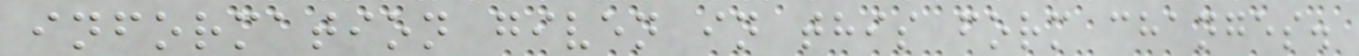information given in this form changes.
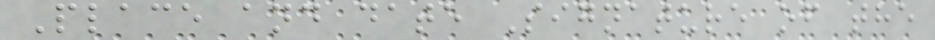Place and date Signature of the
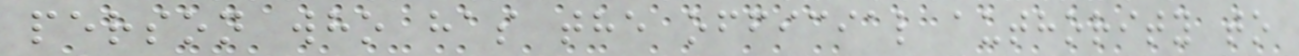person who has the official authority to
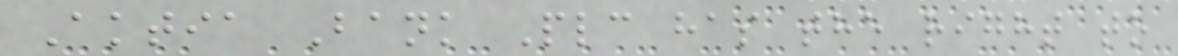Aktia Bank Plc has the right to
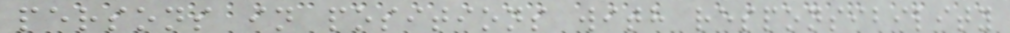persons in positions with responsibility
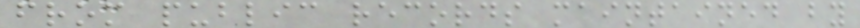from public records maintained by
